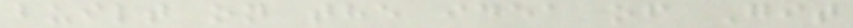built on the idea of Git
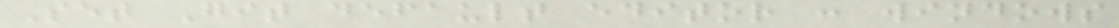Set Git default editor : windows
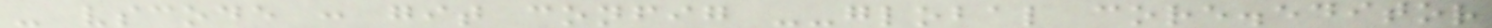- vscode : git config --global core.editor
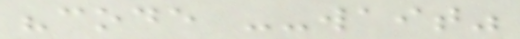"code --wait"
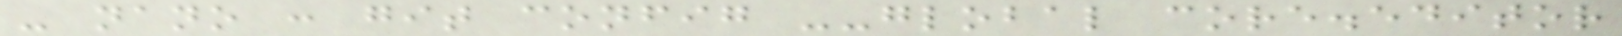- nano : git config --global core.editor
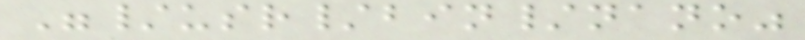"/usr/bin/nano"
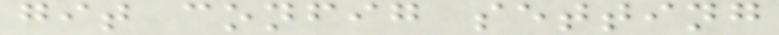git config setting
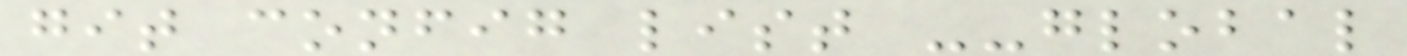git config list --global
